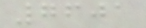7601
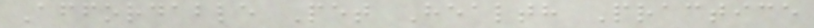Affordable Pet Health Practice
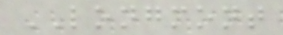LONGMONT
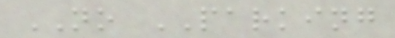NO PARKING
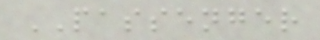PASSENGER
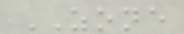ZONE
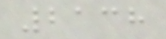2138
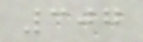307
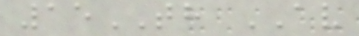15TH AV
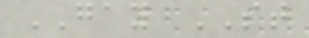GAY ST
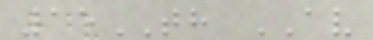15TH AV
